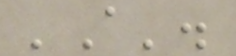'A'.
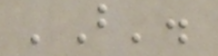'B'.
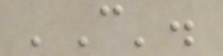'C'.
